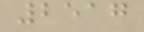2517
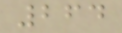264
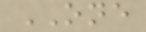ONE
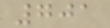701
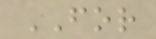FOR
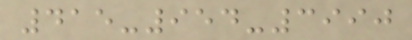415-954-3990
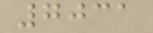7031
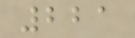221
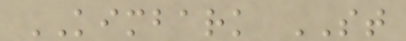KIMBARK ST
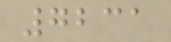7231
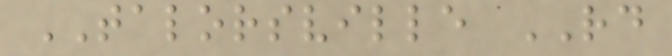TALORSVILLE RD
